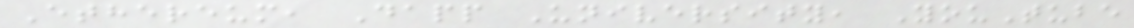Ethereum, Dapp University, YouTube
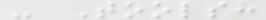- Tools:
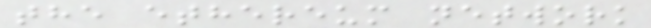the ethereum network
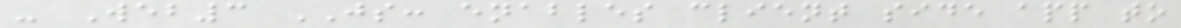- Web3 JS: enables client side app to
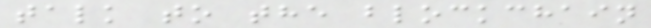talk to the blockchain
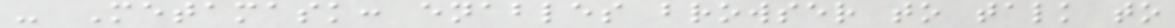- Metamask: enables browser to talk to
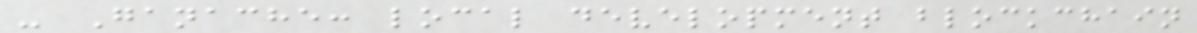- Ganache: local development blockchain
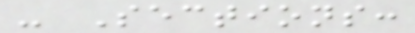- Sections:
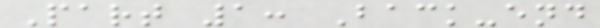Part 1: Back-end
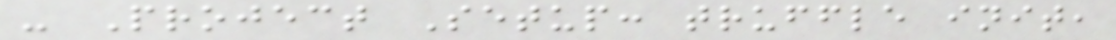- Project Setup: truffle init,
